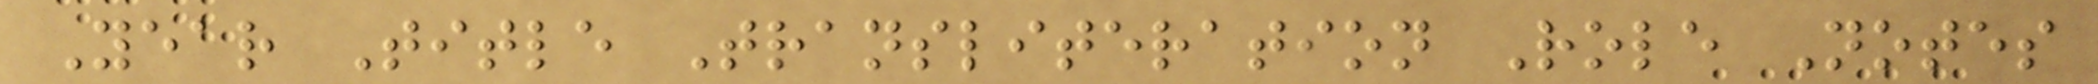Year Title Transliteration Role Notes
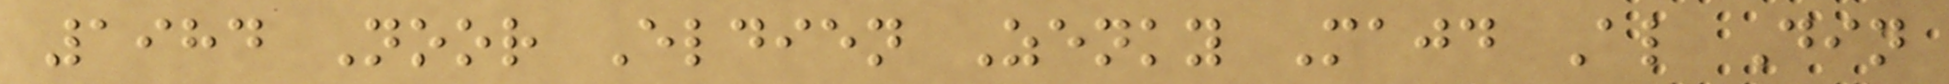1984 Noor Eldien Zenky Majd Al Din
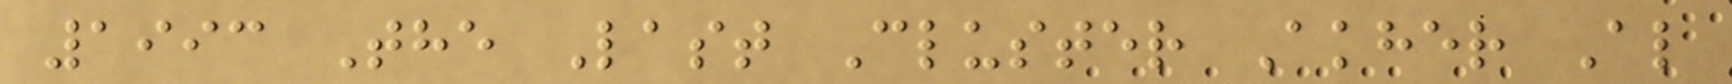1993 The Last Cluster Akher Al
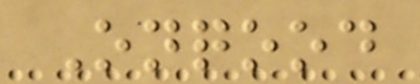Onqood
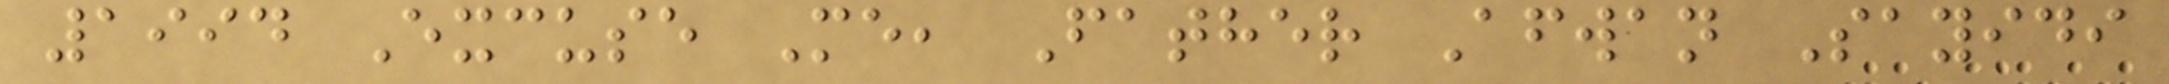1994 Excuse Me, Father Afwan Sayidi
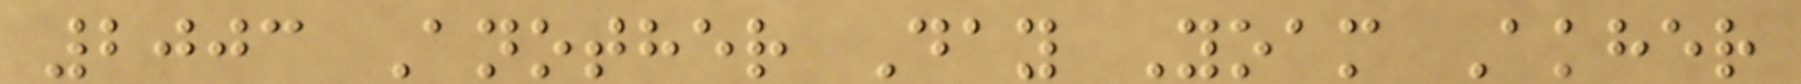2003 Another Day Yoam Akher
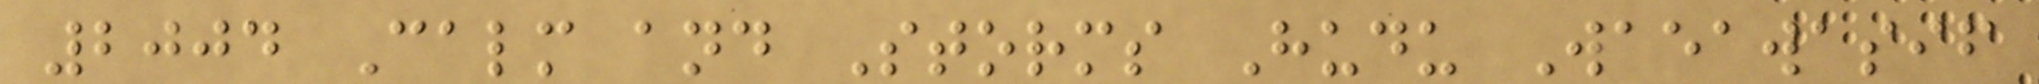2004 Calm and Storms Hudu Waeawasif
